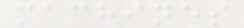machines
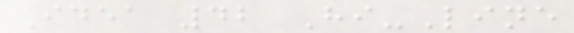Idea 42 Hi-Line
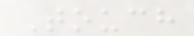Touch
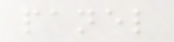panel
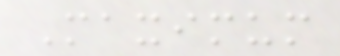Maximum
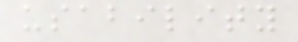usability
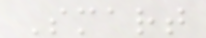Smart
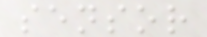sensor
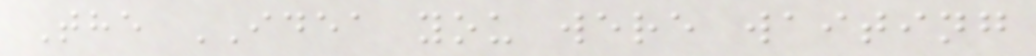The IDEA you were waiting
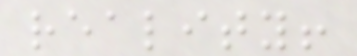reality!
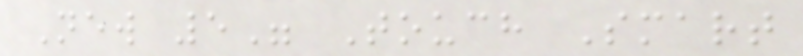New 5" Touch Smart
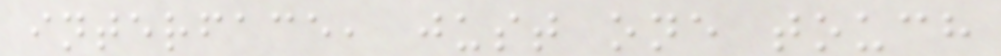interface, just one touch
